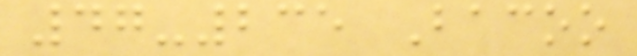47-235 Bacoo
